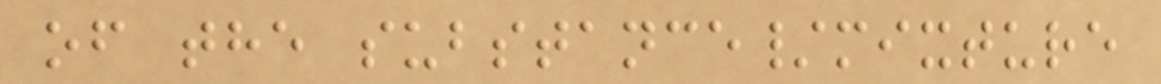of the substance/mixture
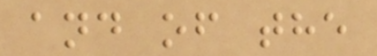and of the
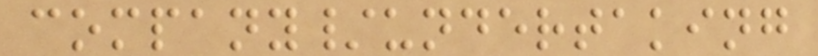company/undertaking
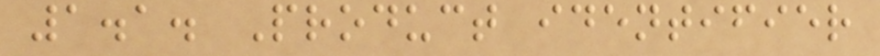1.1. Product identifier
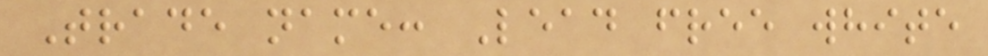Trade name: Lead free white
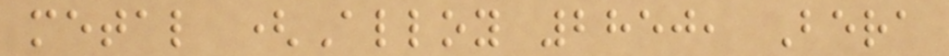metal (Alloy 2850, Bera
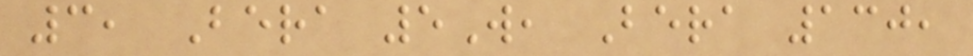3, Bera 5W, Bera 130,
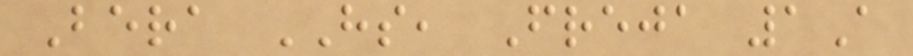Bera HS, Freja 1A
